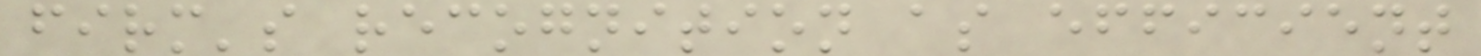firm's recognition as efficient
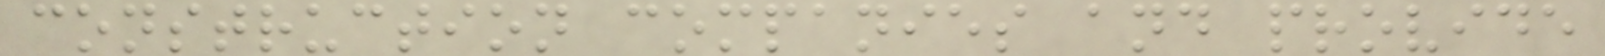construction companies and provide
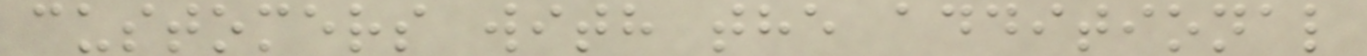customers with the additional
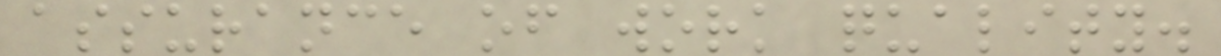assurance of work quality.
